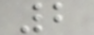2
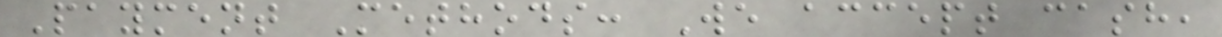Payment Methods: We accept cash,
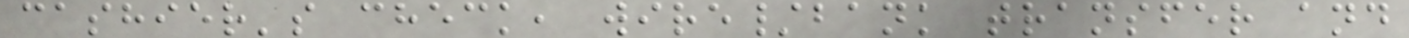cashier's check, wire/bank transfer and
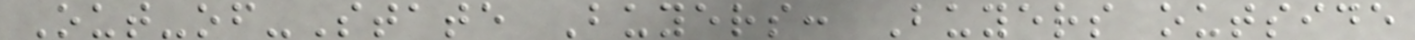Out-of-State Buyers: Buyers outside
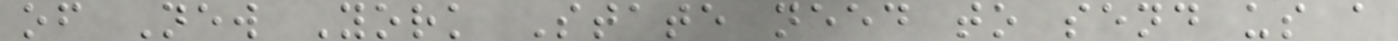of New York State need to send us a
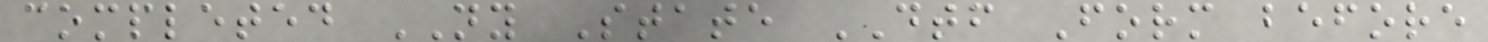completed NY State DTF Form before
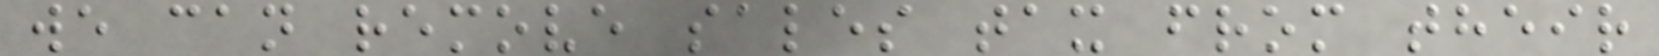we can remove sales tax from their
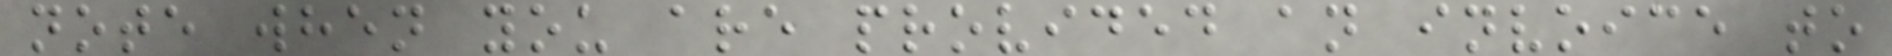note when you are provided an invoice to
